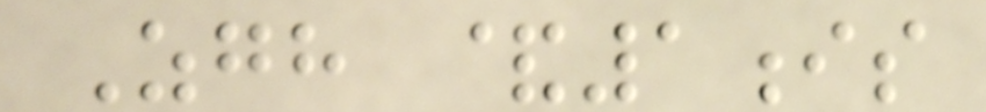Zgh &1is
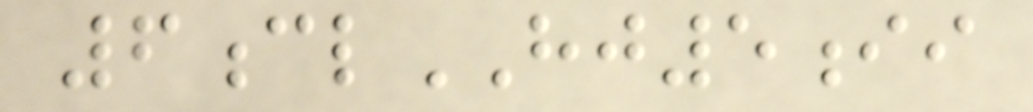6clHJ5ii
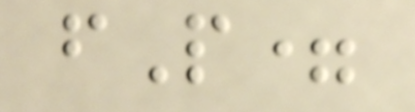fP=
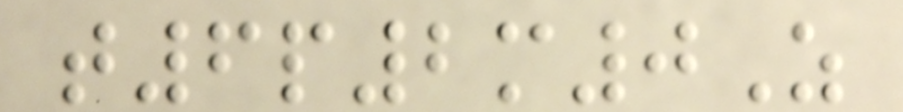t6p2m0Z
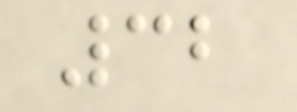32
